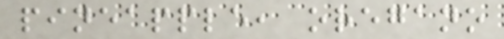pineapple, oregano
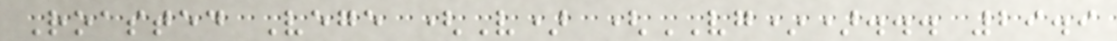Roasted Vege (V) (VG*)... 29.9
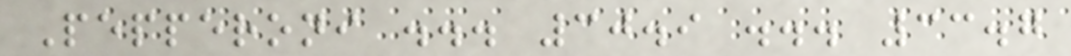Pepperoni ... 30.9 ... 33.7
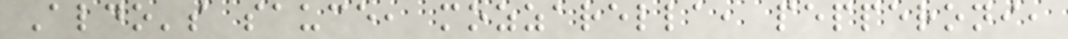Aldo's sauce, mozzarella, pepperoni,
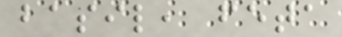basil, feta
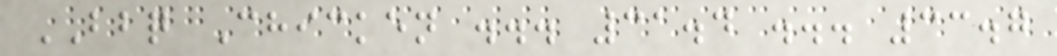BBQ Chicken ... 31.4 ... 33.7
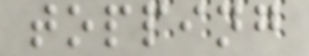topping
